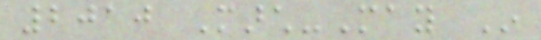2010 March-May In
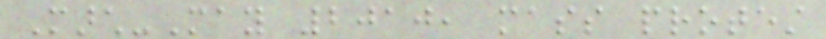March-May 2010, mass protest
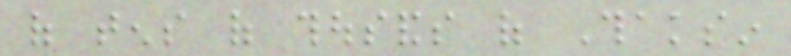of tens of thousands of Thaksin
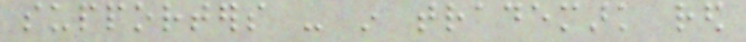supporters - in trademark red
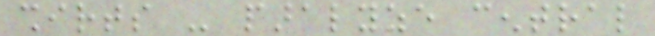shirts - paralyze central
